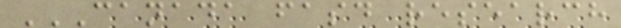CANADA FASD RESEARCH
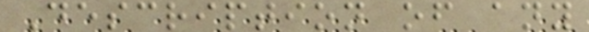Description of any
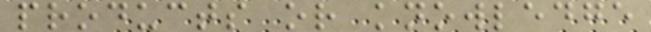products or knowledge
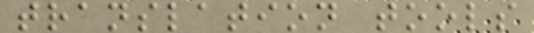translation tools
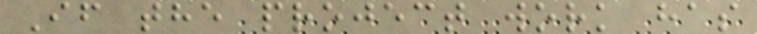If the project work has
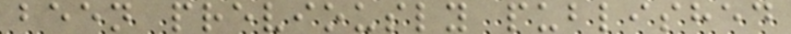been previously published
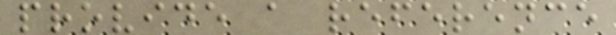provide a reference
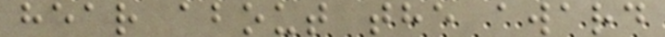hear about the award
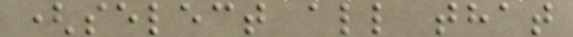(select all that
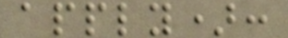apply):
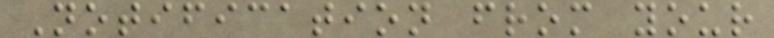Notification from your
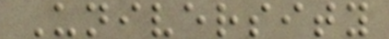University
